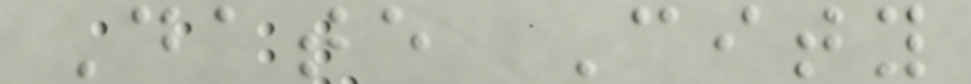Date City
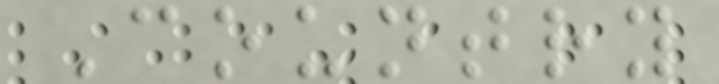Country
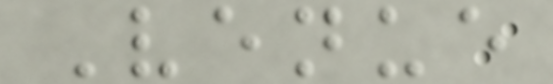Venue
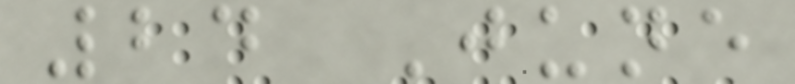24 June
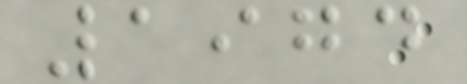1974
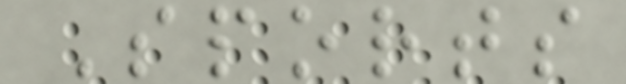Sports
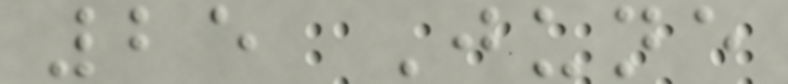25 June
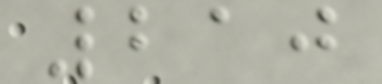210
